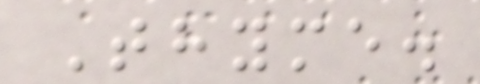Thyme.
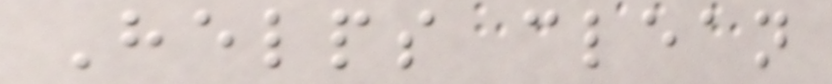Helps clean
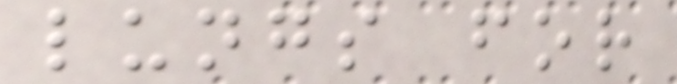lungs for
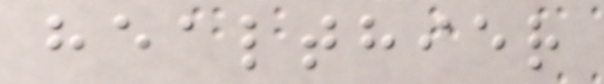healthier
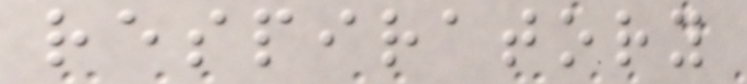respiratory
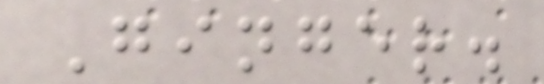Ginger.
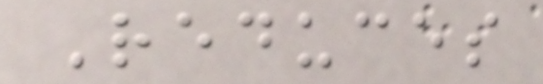Reduces
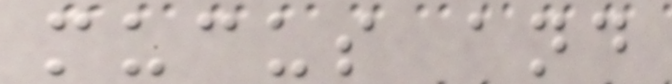mucus and
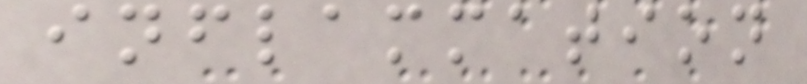inflammation
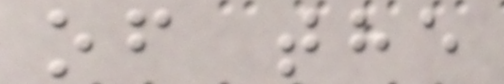of the
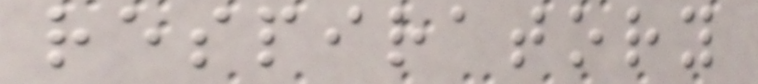respiratory
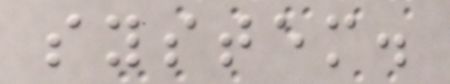system.
